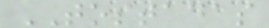TOSTADAS
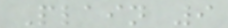Plain 9
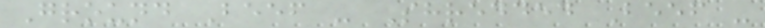Ground Beef - Shredded Beef -
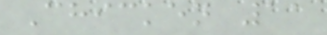Chicken 11
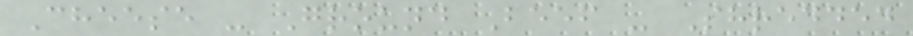Cheese - Ground Beef - Shredded
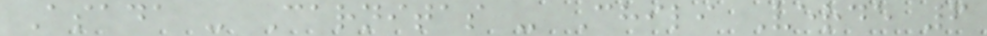Asada - Carnitas - Chili Verde 6
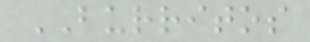BURRITOS
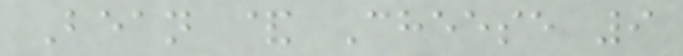Bean & Cheese 9
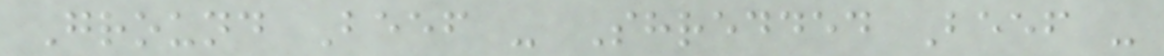Ground Beef - Shredded Beef -
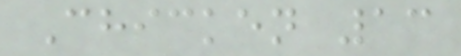Chicken 13
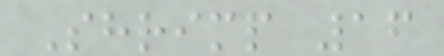Shrimp 16
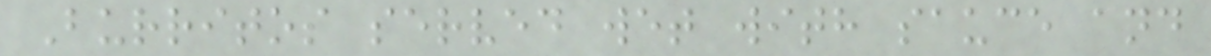Burritos served wet with sauce and
